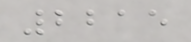2215
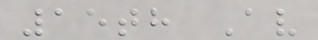15th Av
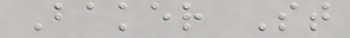Baker St
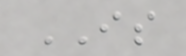IS
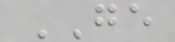GE
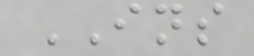INS
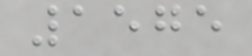1575
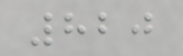820
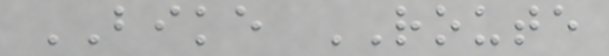BIKE ROUTE
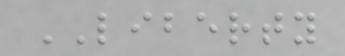LIBERTY
